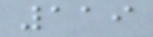119
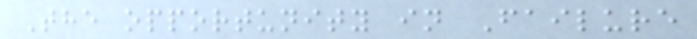The opportunity in Failure
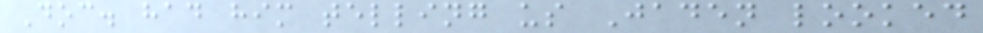Doc. had him telling us Jaden looked
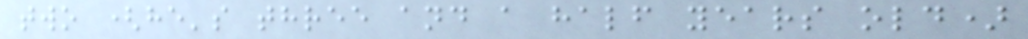two (he's three and a half years old)
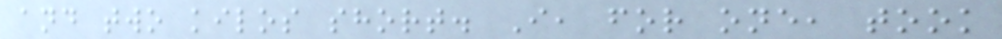and two kilos short. I, for one, took
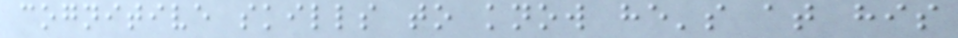cognitive skills to know he's at his
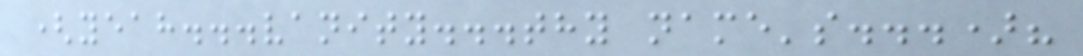(yeah...vanity...thy name's...)?
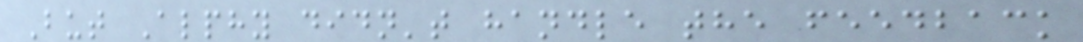But Alphy didn't handle the feedback
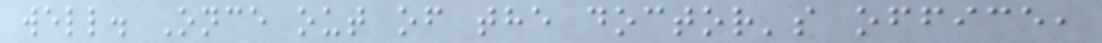well. Once out of the doctor's office,
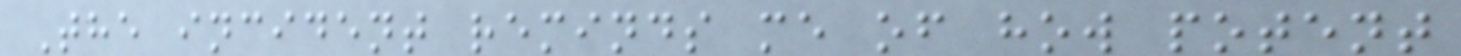The incident reminds me of how potent
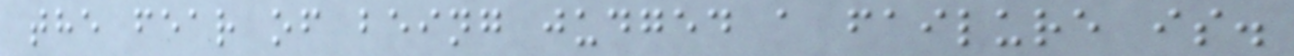the fear of being judged a failure is.
